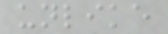unlike
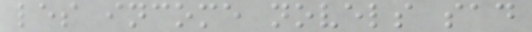les income novels sad
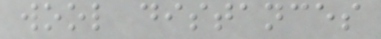wool distances
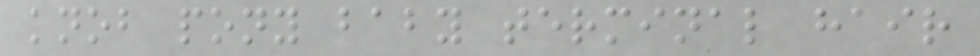knob pony baby terminal hair
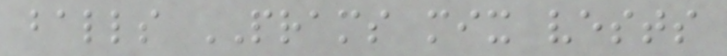balls PRAMS mix vests
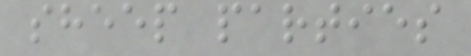sheep parties
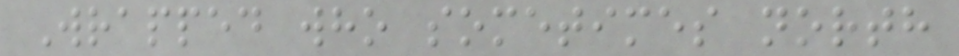Wrapped who sometimes north
